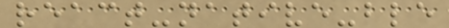react-native-ble
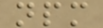npm
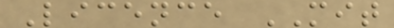Licence MIT
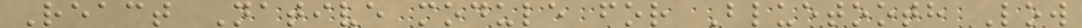React Native module for Bluetooth Low
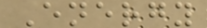Energy
